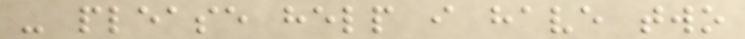- please help i have two
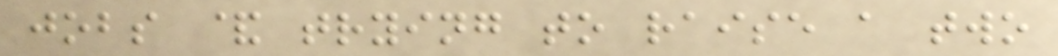jobs & trying to raise a two
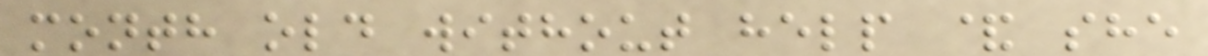month old without help & she
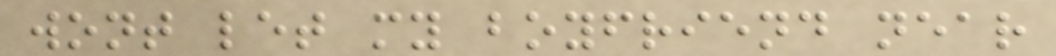wont let my boyfriend near
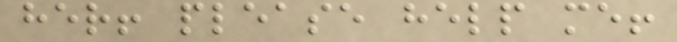her! please help me!
